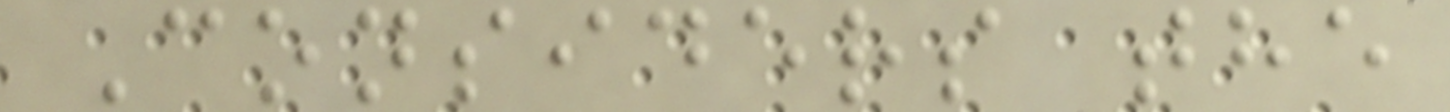Considers the
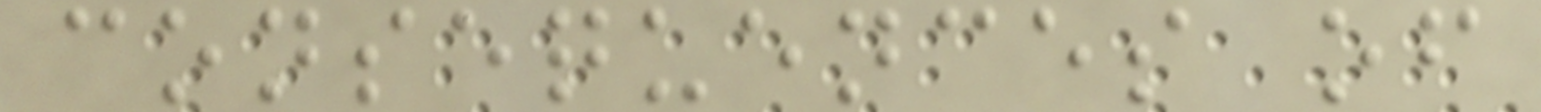consequences of
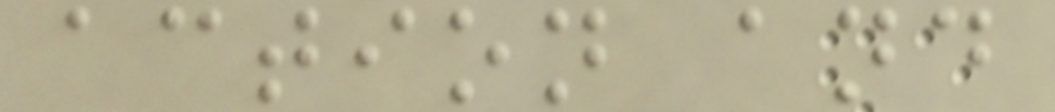action and
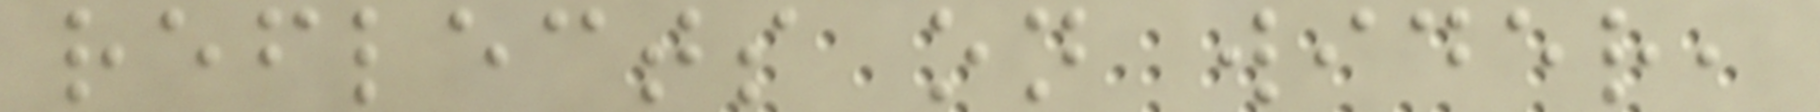reflects on wider,
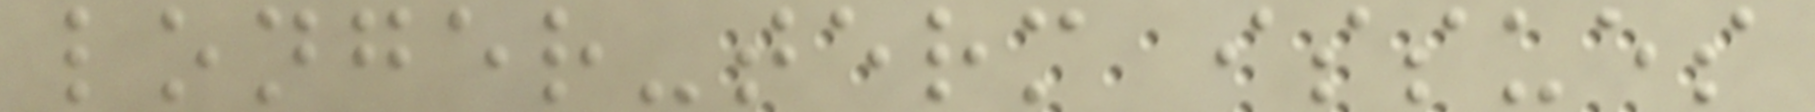longer-term issues
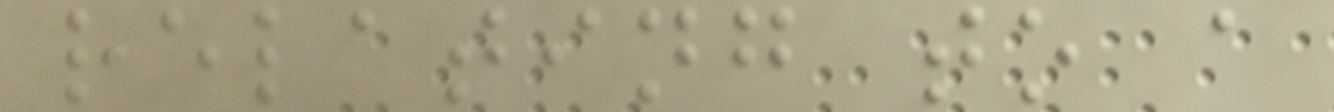relating to a
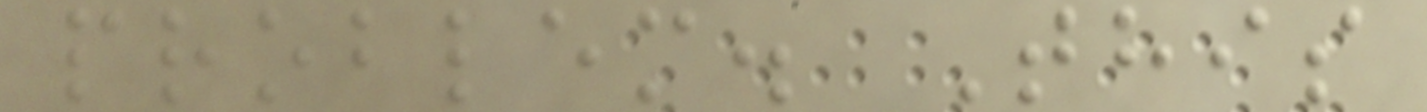problem. This
